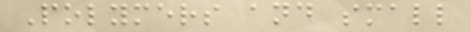Polymers and small
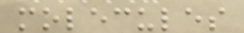molecules
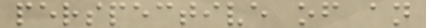perspective of an
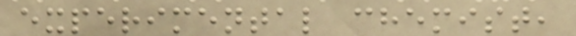experimental chemist,
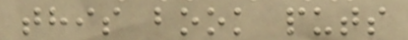this book puts
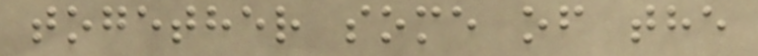together some of the
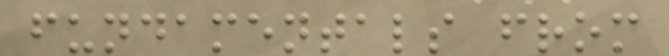fundamentals from
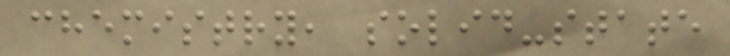chemistry, solid-state
